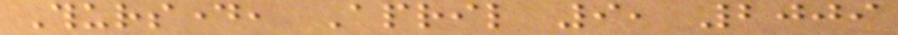Thursday, April 9, 2009
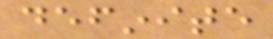definite
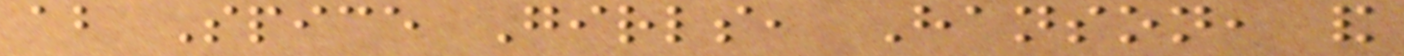about Spice Girls, Hanson, and
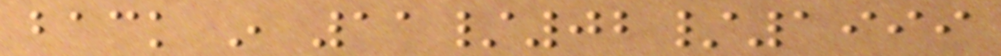back in 11/02/1999
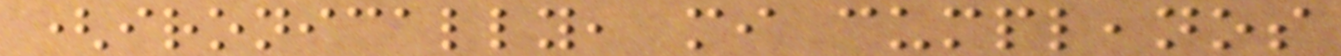(ironically, mi cumpleanos
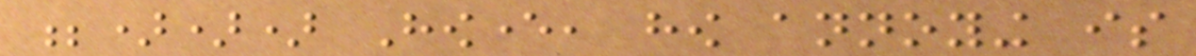;))) However, how annoying is
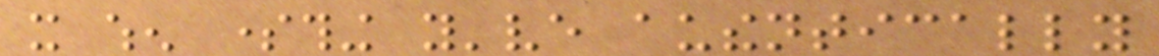it when something you've authentically
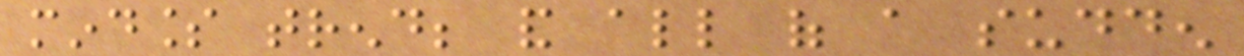mindless trend; and all of a sudden
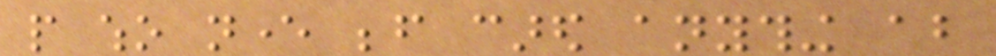people who never before cared anything about
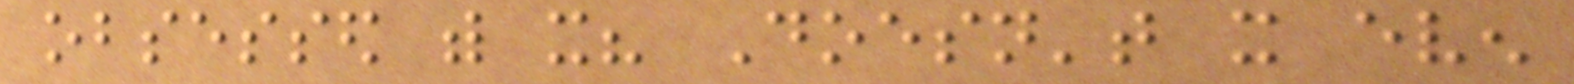obsessed with it? Doesn't it even
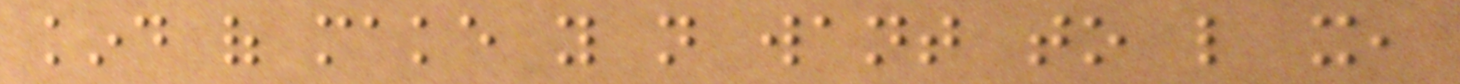kind of make you not want to like it,
